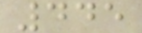445
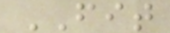FIT
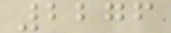2276
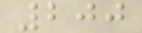200
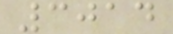3014
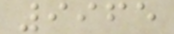9965
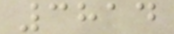3814
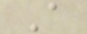A
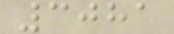3081
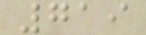719
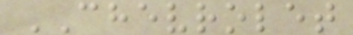CHEVROLET
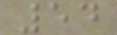54
